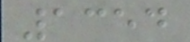1354
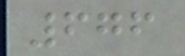676
